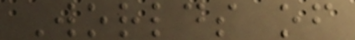Worlds of
